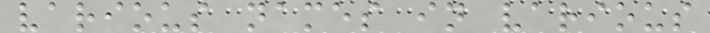various names in various
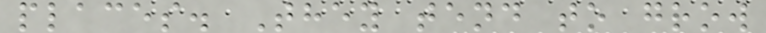places. They tend to grow
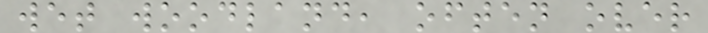wet woodland, often over
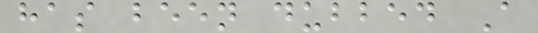has been dubbed A
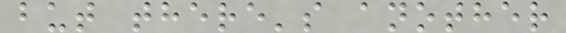but there's another
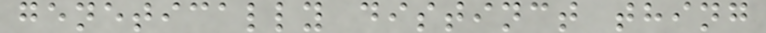genetically distinct thing
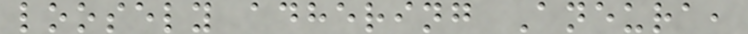loosely adhering Aneura,
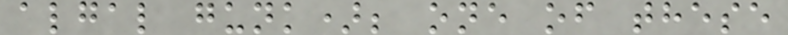algal gunk); one of these
